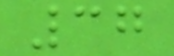37
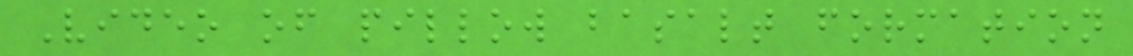Video of pillow basalt formation
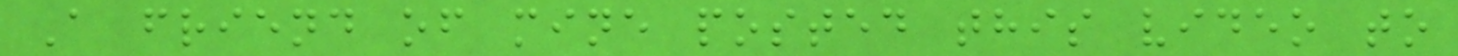A friend of mine posted this video to
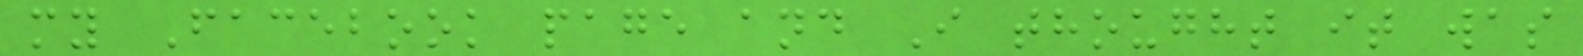my Facebook page and I thought it was
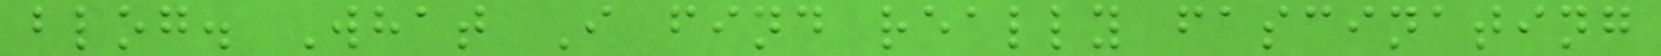blog. What I find really fascinating
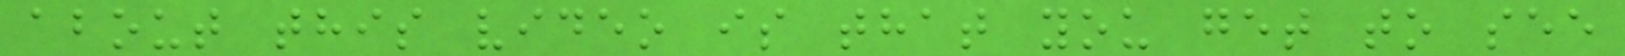about this video is that you get to see
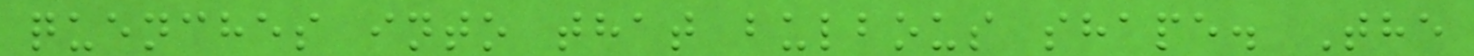quenches into that bulbous shape. The
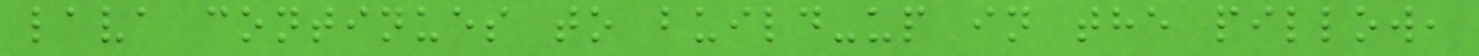lava continues to build-up in the pillow,
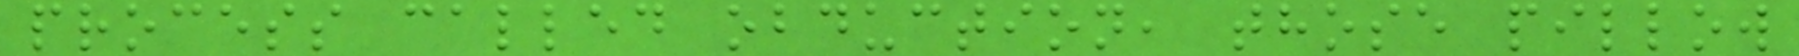process called obduction, those pillow
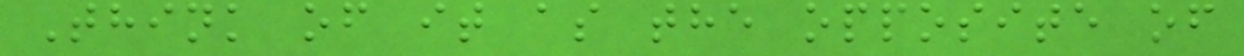Think of it as the opposite of
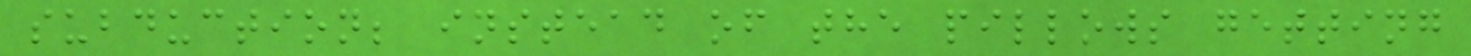subduction; instead of the pillows getting
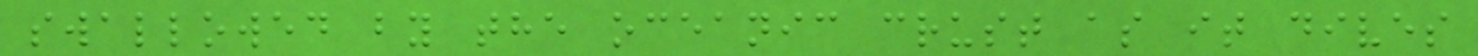swallowed by the oceanic crust as it dives
